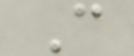C
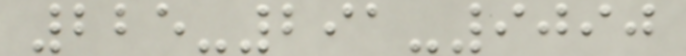225-291-9090
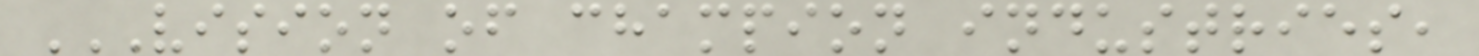VISION OF CHAMPION INDUSTRIES,
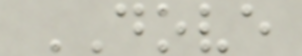DOVE
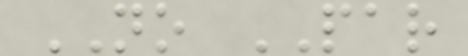NO PAR
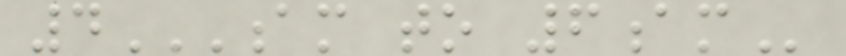4AM TO 6AM
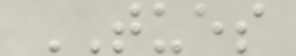TUES
